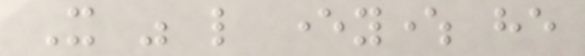It was like everywhere he
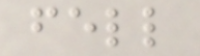fell
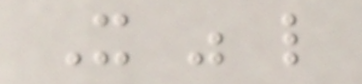It was like
